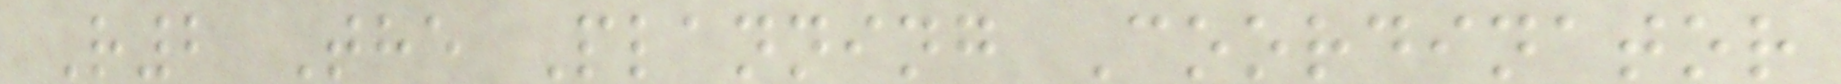R2 The Planning Coordinator
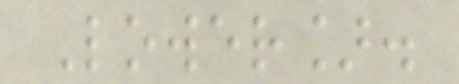Lower].
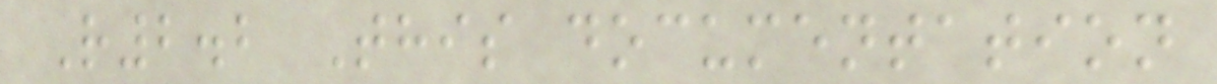R2.2 This documentation
